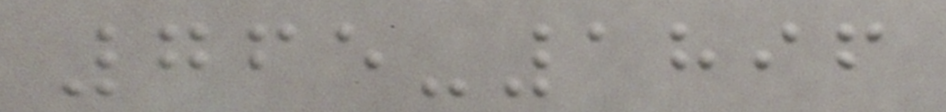765-1896
